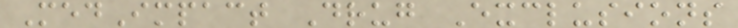MedImpact Drug Exclusions
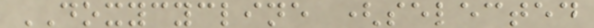DOXYCYCLINE (selected
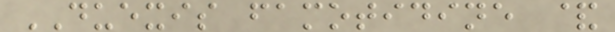DUEXIS famotidine &
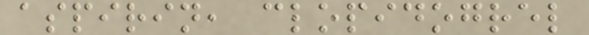aspirin, clopidogrel
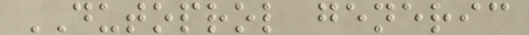DUTOPROL generic
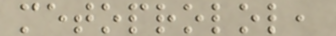metoprolol,
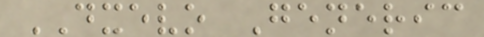DXEVO Generic
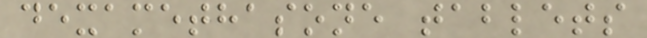dexamethasone tablets
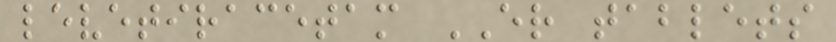levetiracetam ER tablets
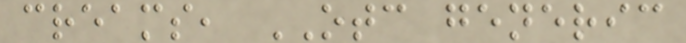creams, OTC generic
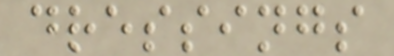dressings
